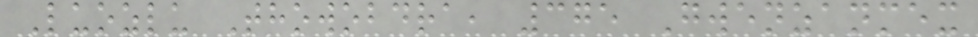Luozlu Thowobdra, 375 Gwenzanmex
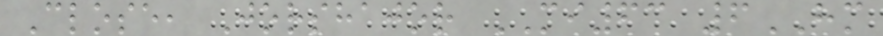Close, Jorshajor MI63 6HM
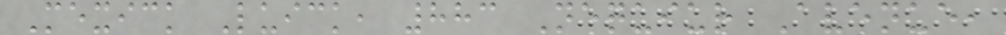Mexick Luick, 883 Nequiur Avenue,
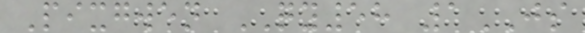Pixgwen QY58 1JS
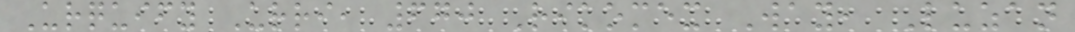Urquify Urri, 670 Rikomex Way, Luzan
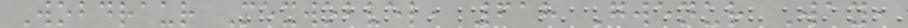Wobdraur Mexwobvel, 618 Gwenur Way,
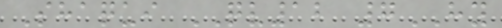Shaqui QV12 7HY
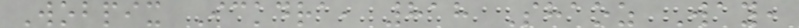Wobpix Ickdra, 818 Shaoz Way,
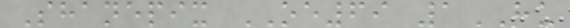Shanepix OE69 1HU
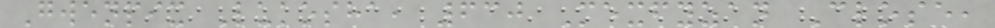Gwenpix Lukosha, 630 Mexfyzan Close,
